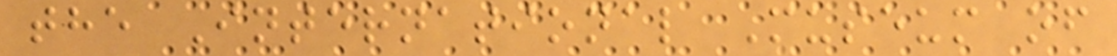the International Museum of
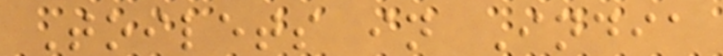Toilets in India
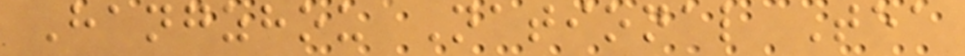Hangzhou National Tea
